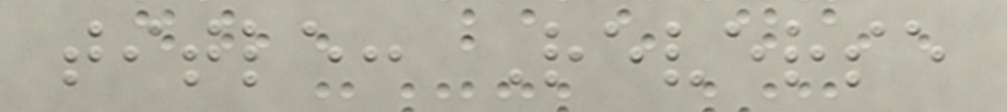title: Reverse
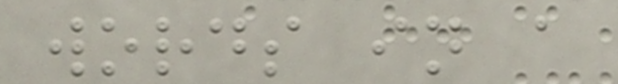words in a
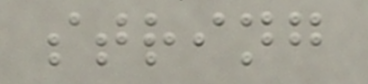string
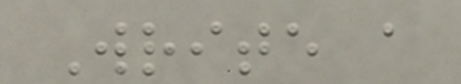Write a
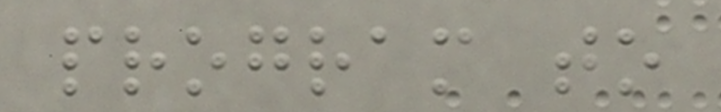program to
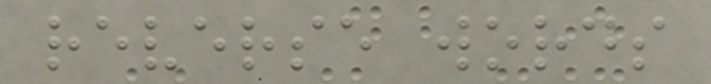reverse words
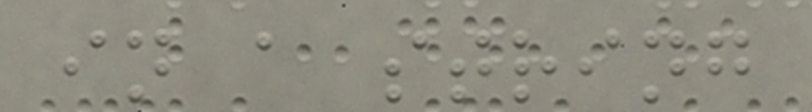in a string
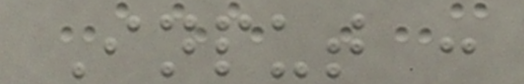Input :
